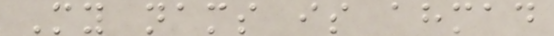My nams is ahmad
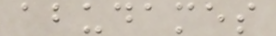abudames
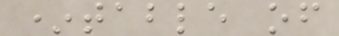*table of
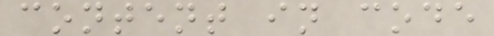content in code
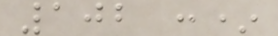102 :*
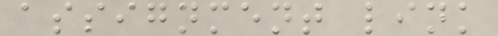assignment link
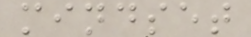mindset
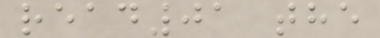read01 the
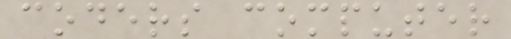coders computer
